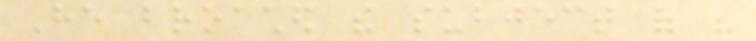He broached the subject of his
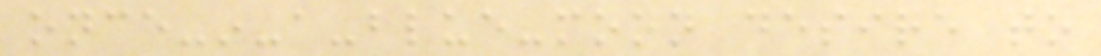once-in-a-blue-moon desire to
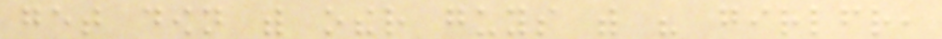get down with other guys with his girlfriend,
